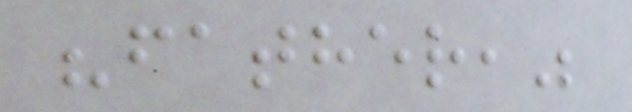"father,"
